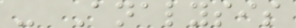- Analysis
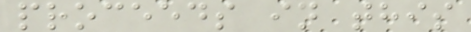proceeds in this
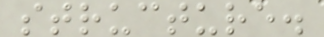structure.
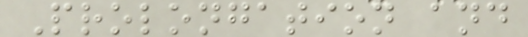Prolongation and
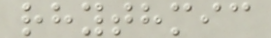rhythmic
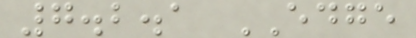7.2.1 EDGE
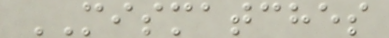MISMATCHES
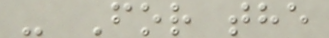- For the
